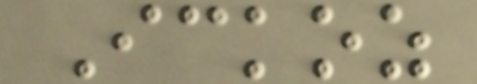Ickoz
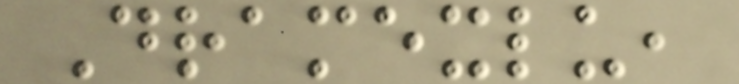Dramexlu,
